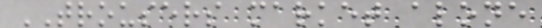TROUSERS market alone
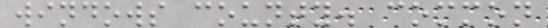windows county. common
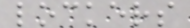lockers
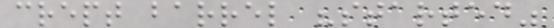crept barrel "started"
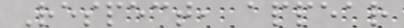Respect, appear
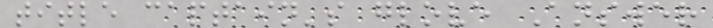title captain's glove Answer
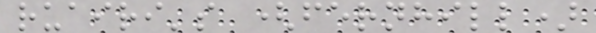ruairi's (fernhill)
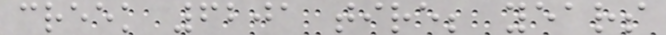creek 6201 tire; years
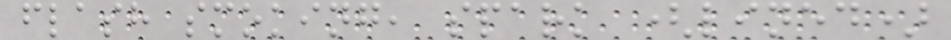flash smoking, spark (lined)
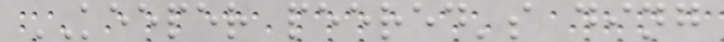KEEPER peered's ding
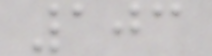103
